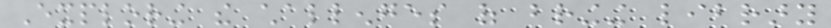Exploring the challenges of bringing library
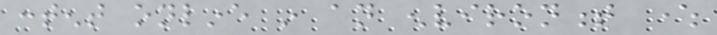content online in an environment where
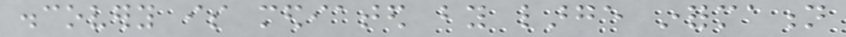discovery is mediated by large information
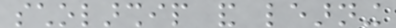scholarship and learning
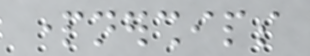partnerships
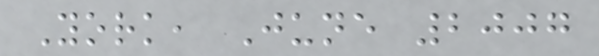York, June 2007
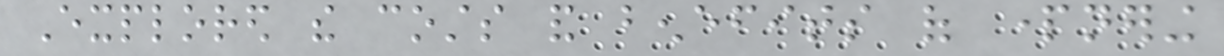Explored the costs and benefits of partnering
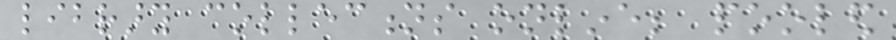library collections online; pooled
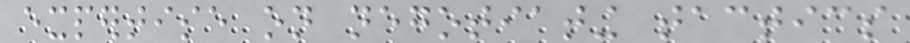expertise on negotiating tactics
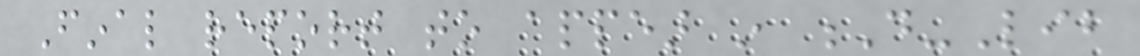Final report to appear in D-Lib
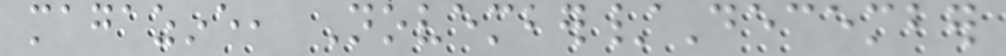magazine, November/December
